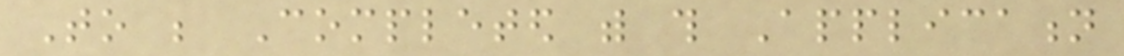To be Completed with this Application
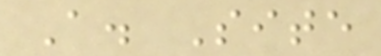A. Site
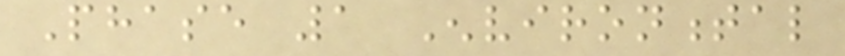Phase 1 Environmental
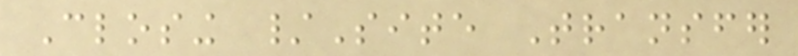Closing /Site Transfer
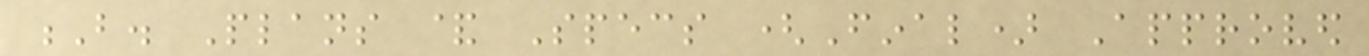B. Plans & Specs (Final) Approved
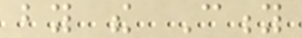by the City
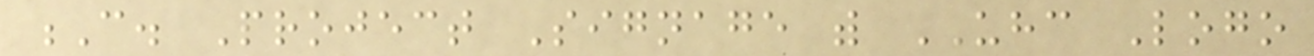C. Project Signage with UHC Logo
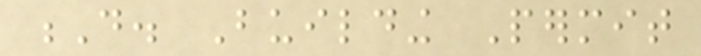D. Building Permit
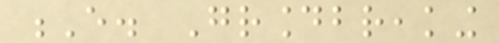E. Groundbreaking
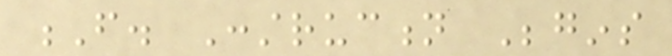F. Construction Begins
